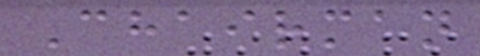Chairman
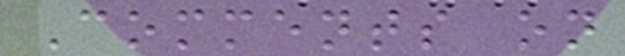Comments on
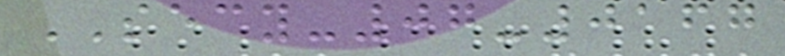SECY-07-0167
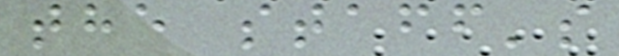the staff's
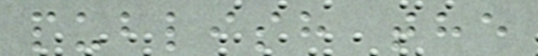publish the
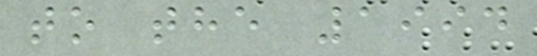to the 1994
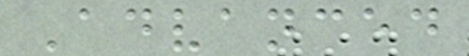Advanced
